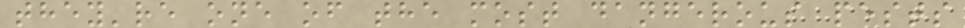they're one of the most dangerous pests
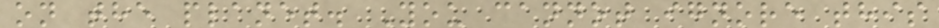on the planet. You cannot ignore this
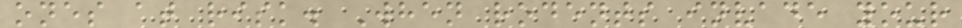ones at risk. When rodents invade your
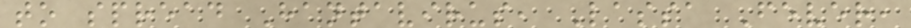to spread Hantavirus, Lassa Fever,
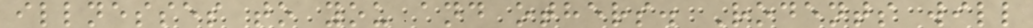illnesses to you and others. Rodents will
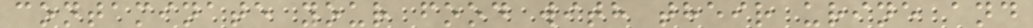contaminate your food with their urine and
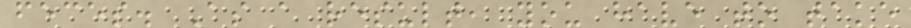feces. As a result, you have to take
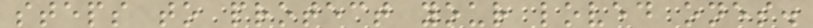steps to protect your loved ones.
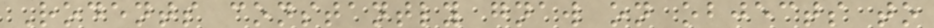Rodents constantly gnaw on objects to
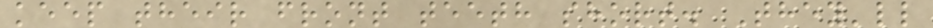keep their front teeth short. They'll
